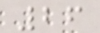26
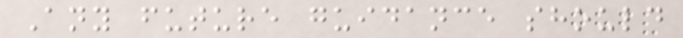Any future guidance should
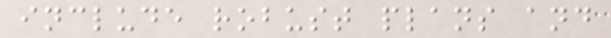include robust plans and
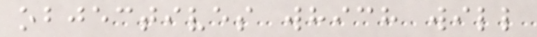objectives which will
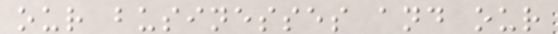our businesses and our
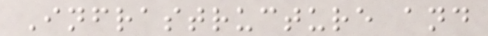Infrastructure and
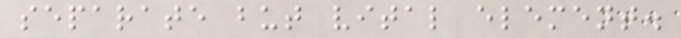separate but vital element.
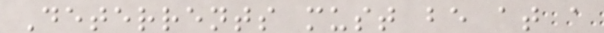Deterrents must be at a
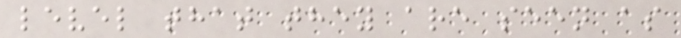level that they are seen as
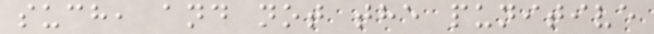such, and not the punitive
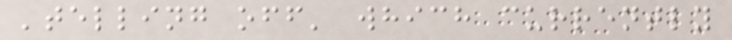'telling off' which currently
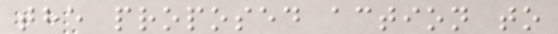the proposed action to
